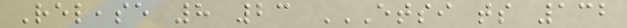Release 8 23 ETSI TS 132
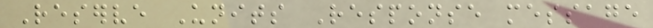Reserve Units Response message
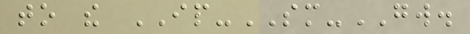to the IP-SM-GW.
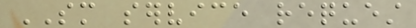SM service request
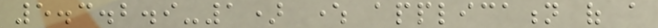5.3.2.9-1) where application of a
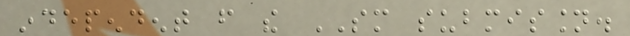independent from the SM submission.
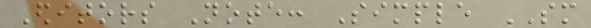Editors Note: Simple SM
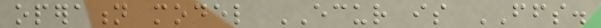operation model ECUR is FFS.
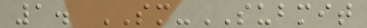1. SM-SUBMIT
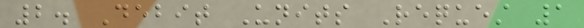2. Debit Units Request 1
